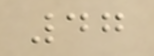47
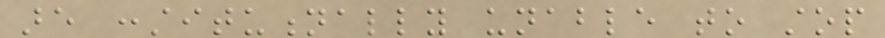are constitutionally unable to stop
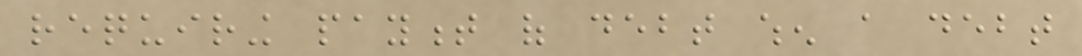requiring payment of debt when a debt
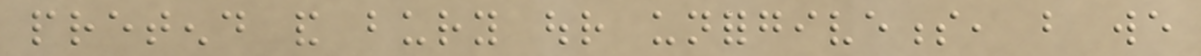pretend and bury our unforgiveness, but we
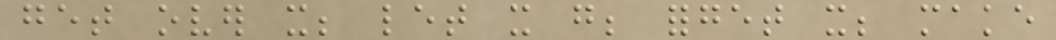get over it; let it go; forget it; make
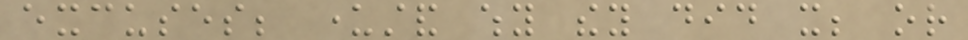excuses; understand why they did it; or
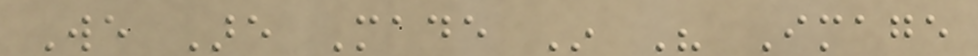We Are Made In His Image
